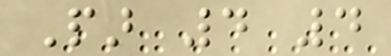Par 4 4
